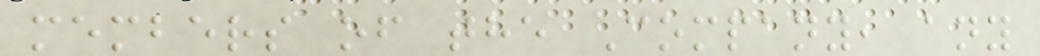members of the Company, any
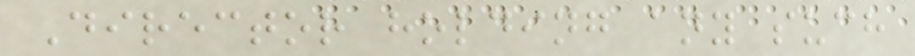Director holding any such
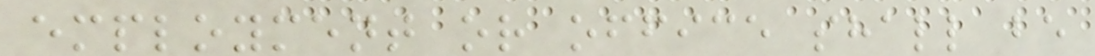employment or office shall be
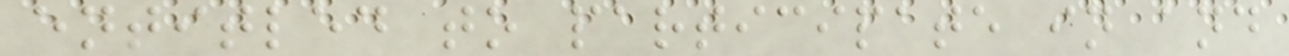entitled to participate in and
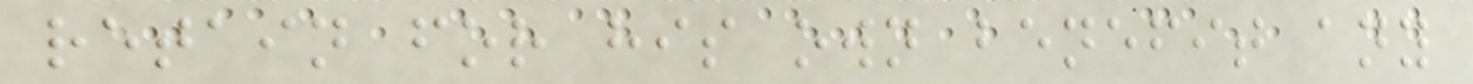retain for his own benefit any
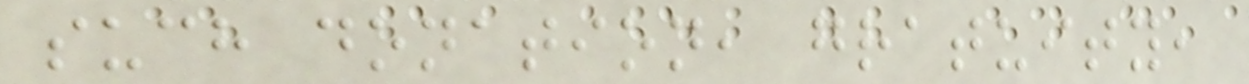such donation, gratuity,
